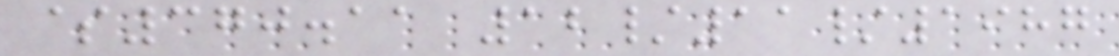$370.11 12/11/1987
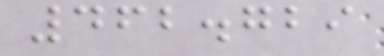462.729
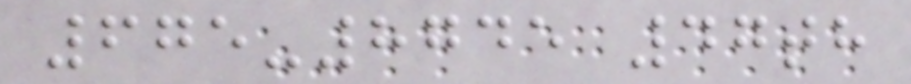675-8745 47th
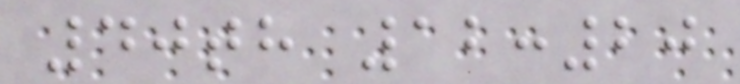40th 12:20
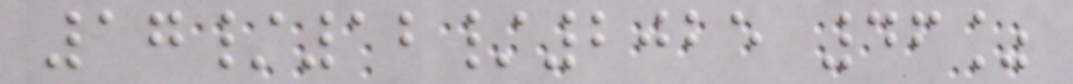17/12/2025 46%
